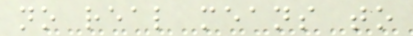no real means to
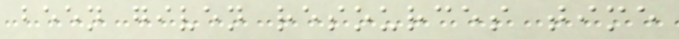been given resources time
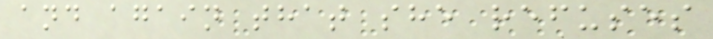and again that she refuses
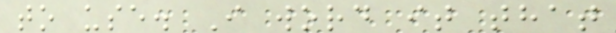to use. I word it that
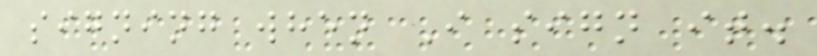signing when I sign it.
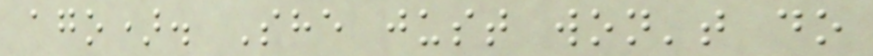ago). She just won't do
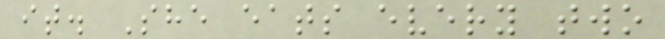it. She eats every two
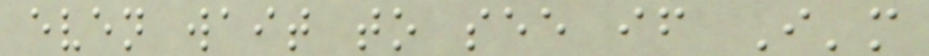even wait to see if I'm
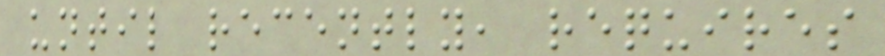until recently, requires
